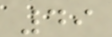49
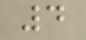4
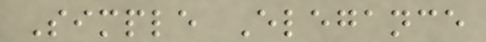Simple Elegance
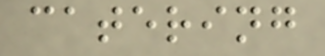catering
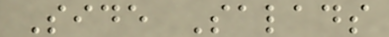Side Salads
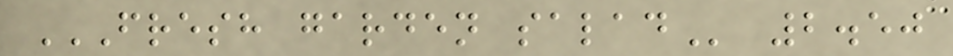FRESH GARDEN SALAD 2.50
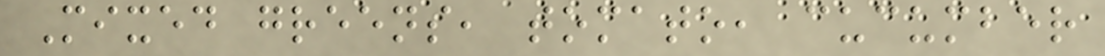Mixed greens, tomato, cucumber
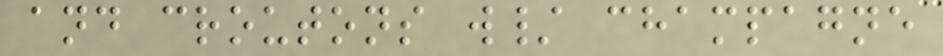and croutons w/ champagne
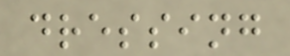dressing
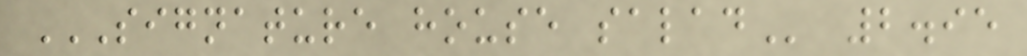SIGNATURE HOUSE SALAD 2.95
